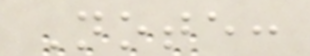Note:
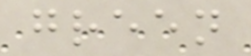green
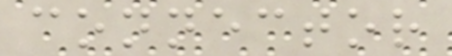connector
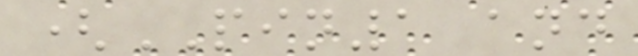(PIN1 and
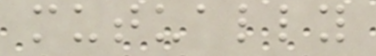mutually
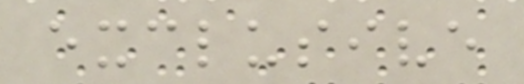exclusive
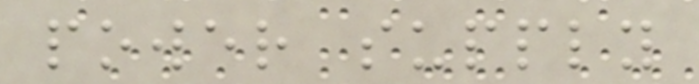power supply
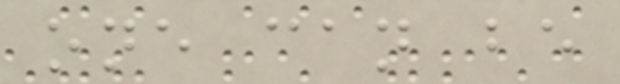one can be
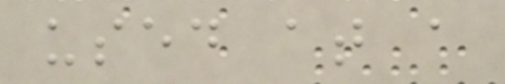used at a
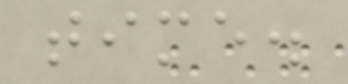time.
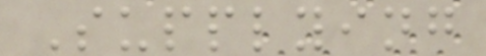Supplying
